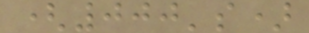(000's)
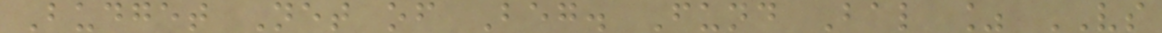Budget Net of Beg. Fund Bal % VS
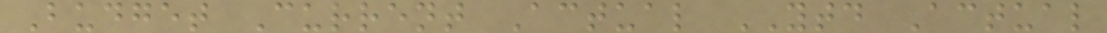Budget Current Actual YTD Actual
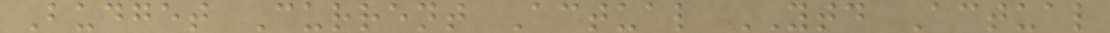Budget Current Actual YTD Actual
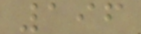196
